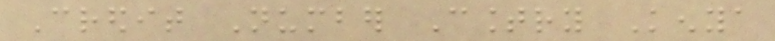Credit Number Country Kenya
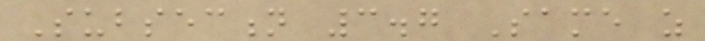Subsection 3.7 Same as
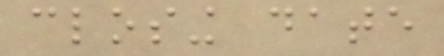closing date
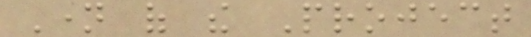Name of the Project
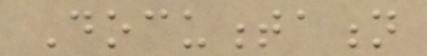Documentation
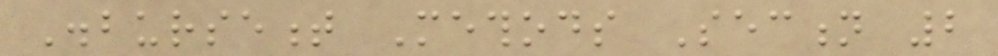Disbursement Methods Section 2
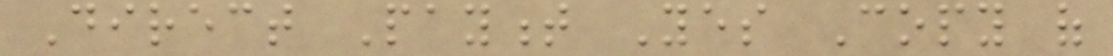Direct Payment Yes Copy of
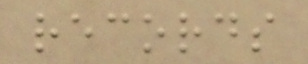records
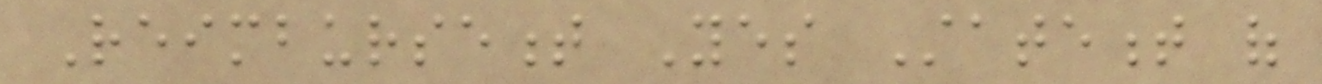Reimbursement Yes Statement of
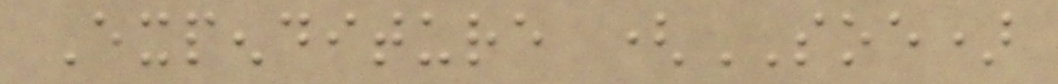Expenditure (SOE)
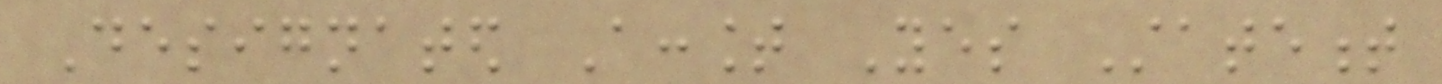Designated Account Yes Statement
